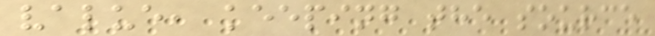value, keeping the source
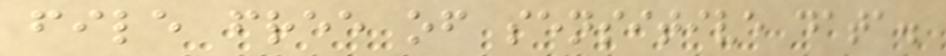file free of sensitive data.
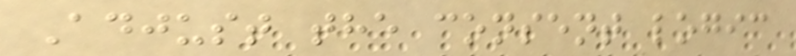Adjust the consent logic
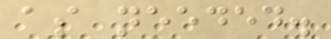as needed.
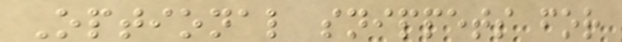Optional snippets for
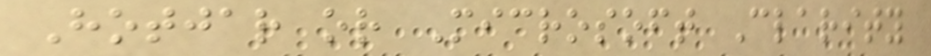Hotjar or Microsoft Clarity
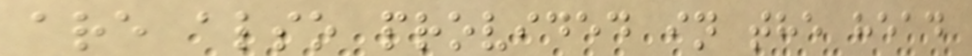are also provided in the head
